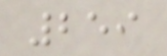259
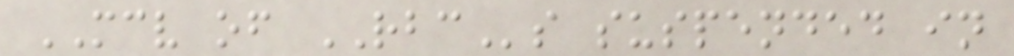MCV of RBCs suspended in
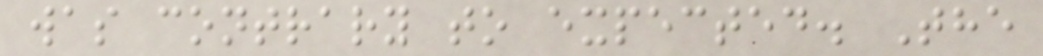was contrary to expected. The
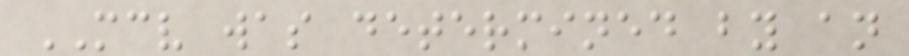MCV was determined by an
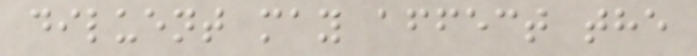diluent may affect the
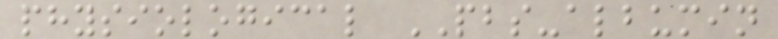physiological PBS-albumin
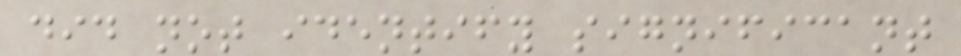did not identify significant
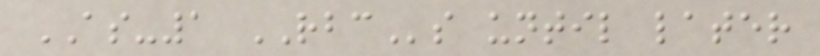AS-1 RBCs until later
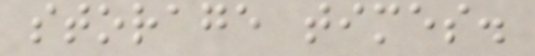storage times.
